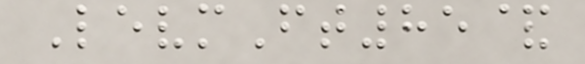LevmFt85&
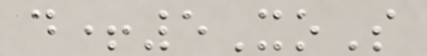d+5XoS
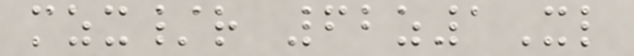mzx/r 62z1Xl
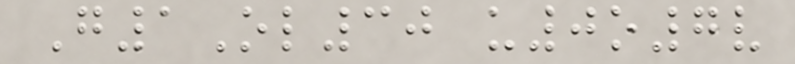G1Ol30 u0o7v
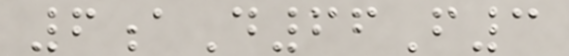6aD66F3
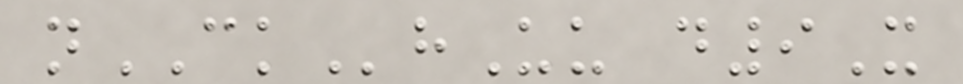nCKhUu d9X
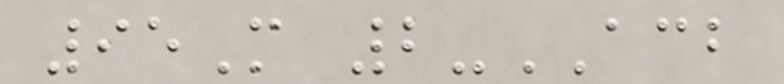95M 2-ACB
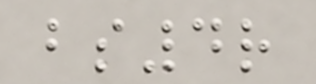bs4r
